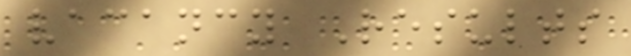vacancy Results
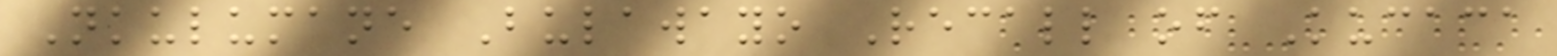Nkulumane Bulawayo Recall of Kucaca
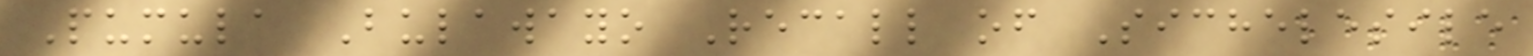Pumula Bulawayo Recall of Sichelesile
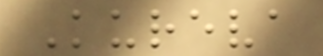Kureva
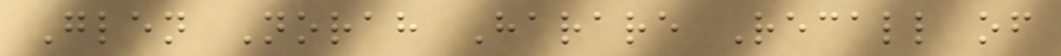Glen Norah Harare Recall of
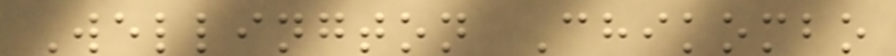Wellington Chikombo
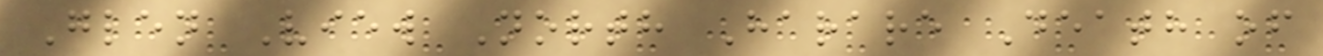Glen View North Harare Death of
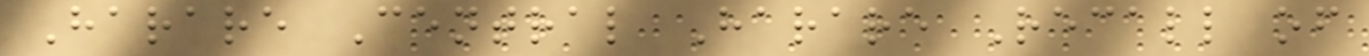Harare Central Harare Recall of
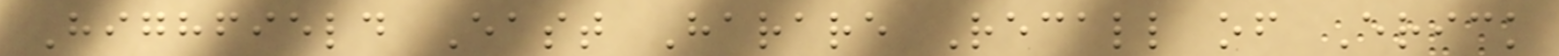Highfield East Harare Recall of Erick
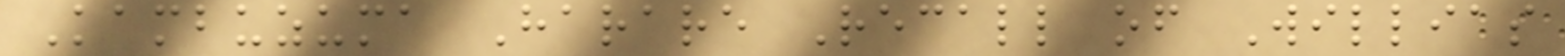Kambuzuma Harare Recall of Willias
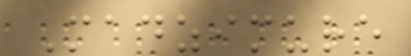Madzimure
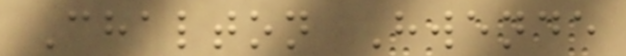Chalton Hwende
